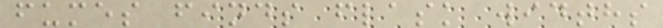fumes finds flask widths
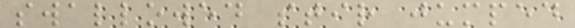swallowed stir jumped
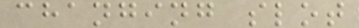changing slot
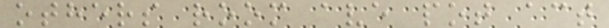others room ave pot act
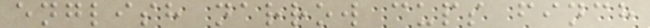english narrow cups finch
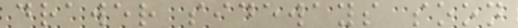drawer sideways soon
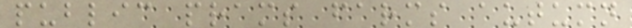public prams farms autumn
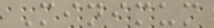Minimum
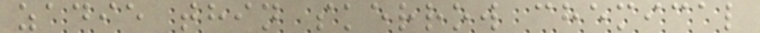zadie thin skerrow chemical
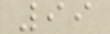99
